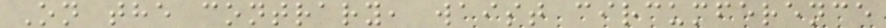On the contrary, waist circumference
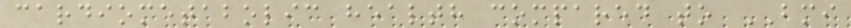cardiometabolic health compared to BMI
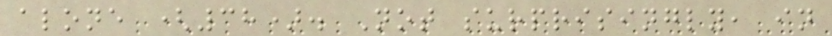alone (38). Not surprisingly, in
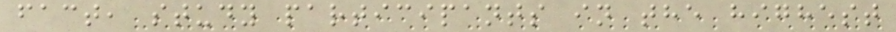fact, study participants in the highest
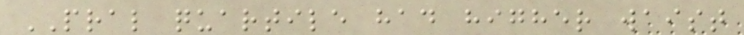PRAL quartile had higher waist
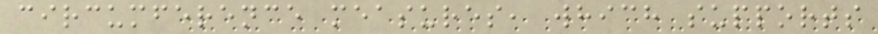circumference measures, which supports
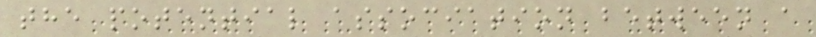the potential association between a
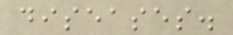diseases.
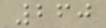260
